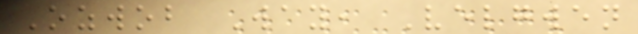Ozwob Way, Velgwen
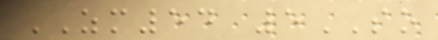ZM54 5SO
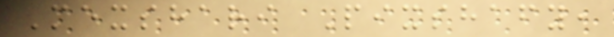Mexshari Pixshafy,
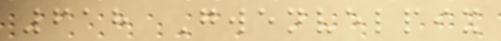618 Gwenvelpix
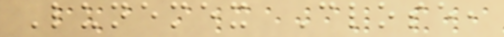Lunemex Close,
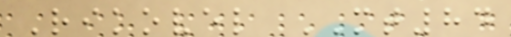Rikovel MT84
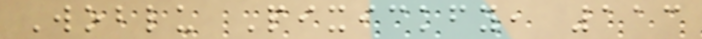Woblu Pixickfy, 113
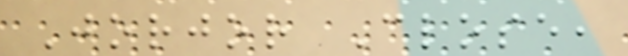Jorjor Close,
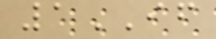1IF
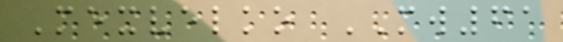Mexvelko MW61
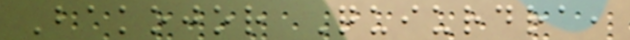Bakojor Quiurdra,
